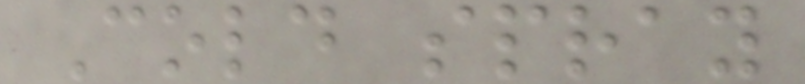Cold spray
